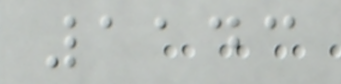1143
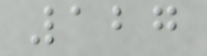127
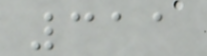311
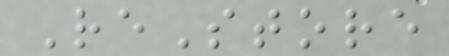ReStore
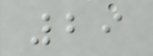29
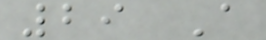29 A
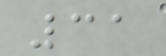31
